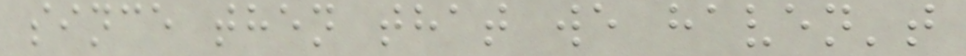since then that we haven't
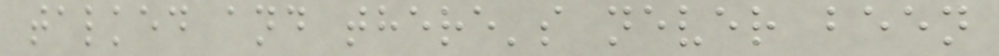talked and there's never been
